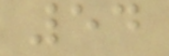54
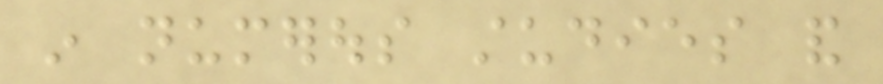in numerous studies and
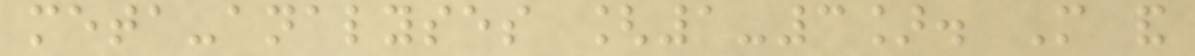meta-analyses [1-3]. More and
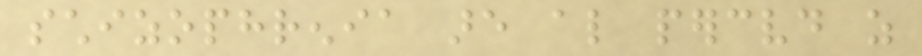schizophrenia are also perceived as
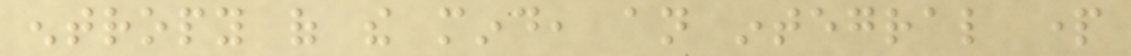entropy of the mind, an integral part
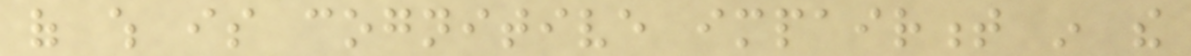of which is cognitive impairment in the
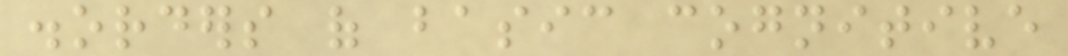disorders of basic cognitive
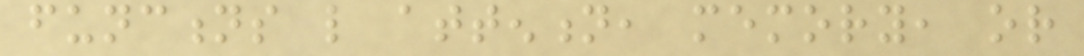functions like attention, memory, or
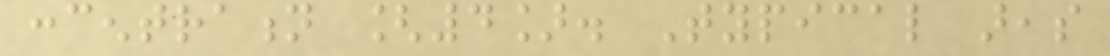concentration [4]. Typical areas
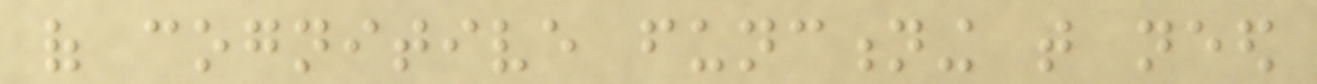of cognitive functioning that need
